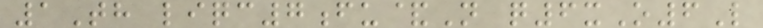1Th liqc7fu&N q6xO6L
